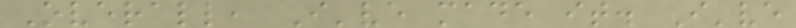Overall, I've made it. I've
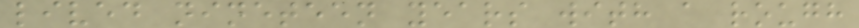lived nineteen years with a rough
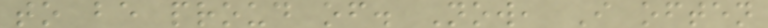to be proud of. Now, I often
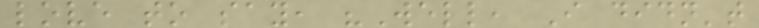love to say, "Well, I didn't
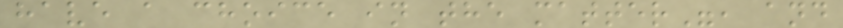have a choice in the matter", and
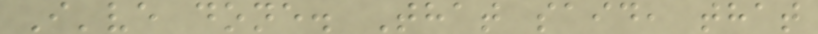I've done. That said, that
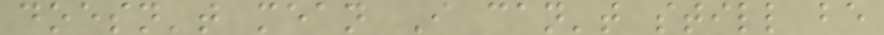doesn't mean I can't still be
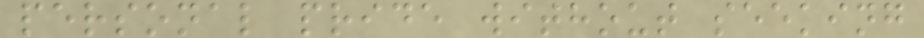personal pride without seeking
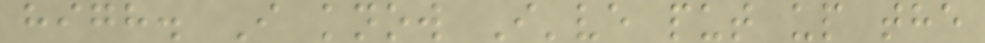high. I know I've put up the
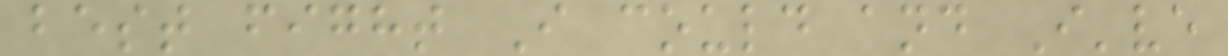best fight I could and I've
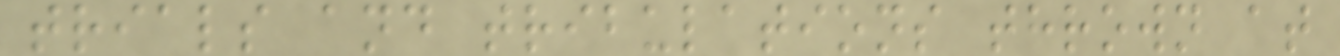trials and tribulations thrown at
